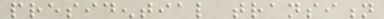presidential transition
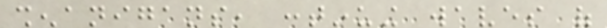shenanigans, continuing waves of
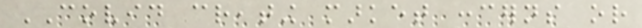COVID creating market concerns or
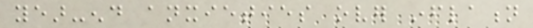year-end anxieties over inflation
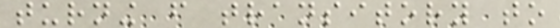turning from transitory to
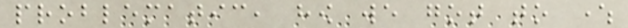problematic, how we got to where
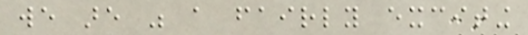we are was a fairly exciting
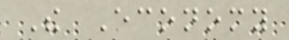The Economy
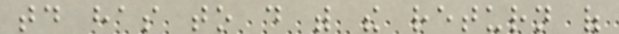today has to do with the return of
